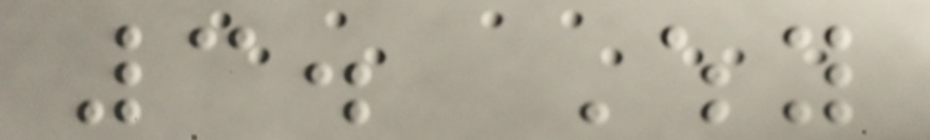3. Why
